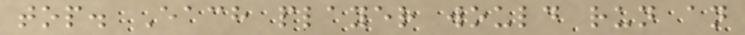top. Each player would run an
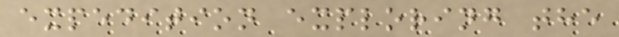expedition exploring the
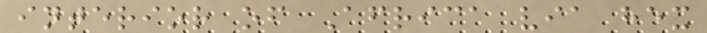interior of Africa via hex
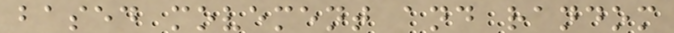based movement and random
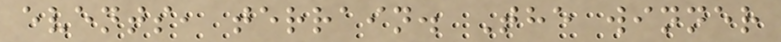events, terrain. The winner
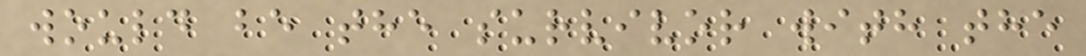would be the survivor with the
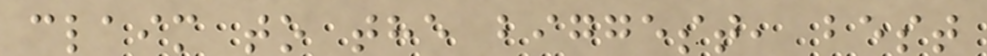claim to the biggest, best
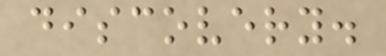discovery.
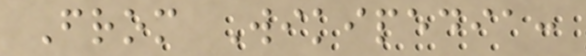From Wikipedia:
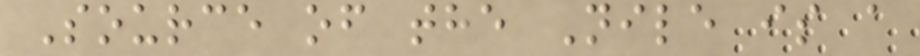Source of the Nile is a
